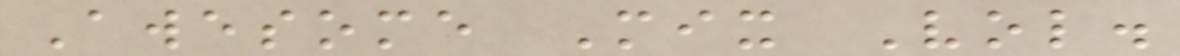Awesome Mix Vol.
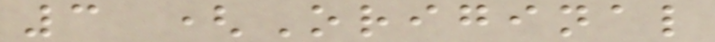3 (Original
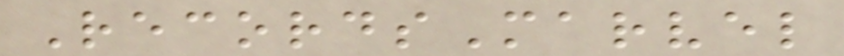RecordsMarvel
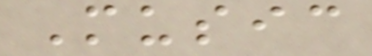Music
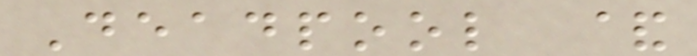Deadpool &
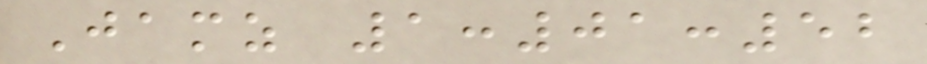Jamz 1:01:52
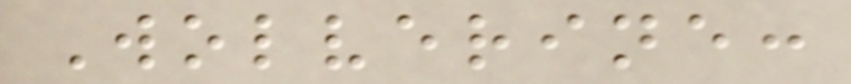Wolverine:
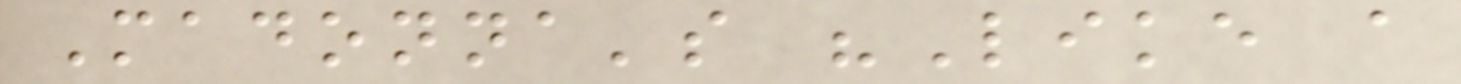Madonna's "Like a
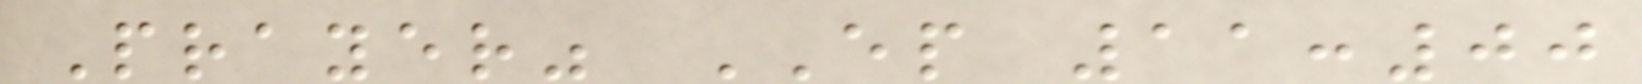Prayer" EP 11:00
